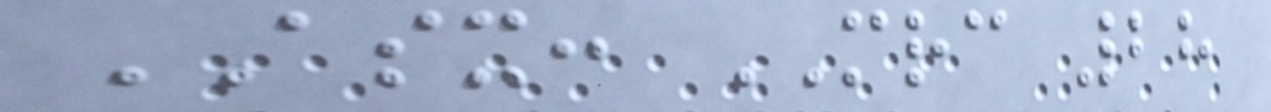ASX: MRC 28
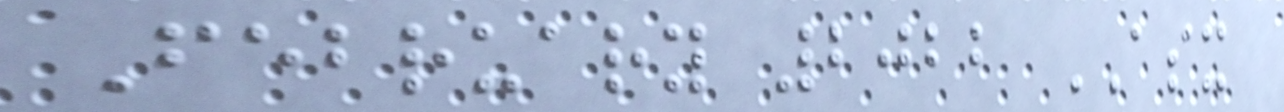February 2022 ASX
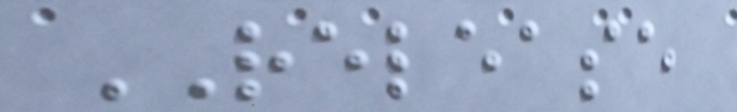RELEASE
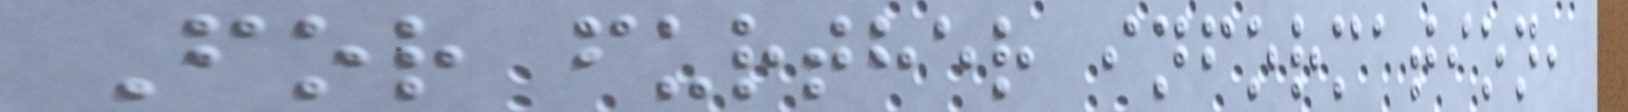For further information,
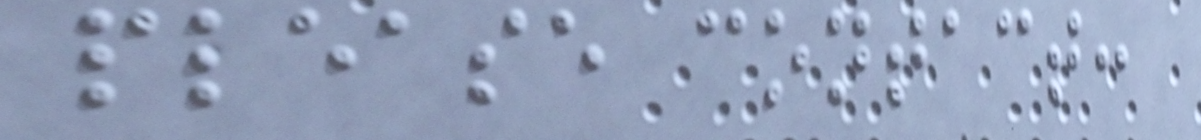please contact:
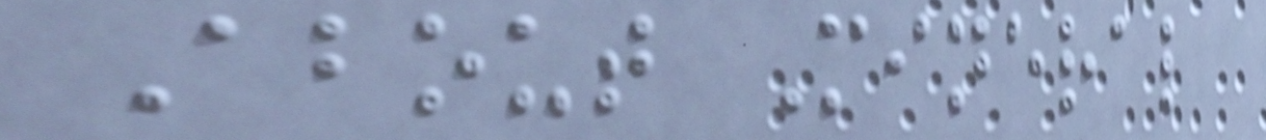About Mineral
